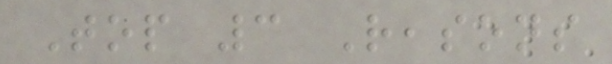Top 3 Reasons
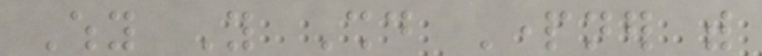Why You Should Partner with
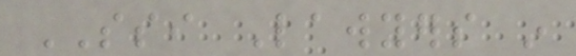SSI Lawyers in
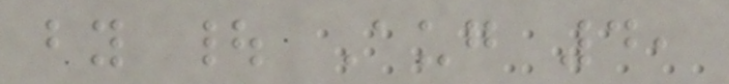by | Aug 4,
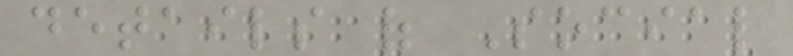details of Social
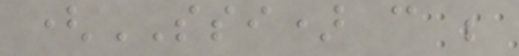(SSI) can be
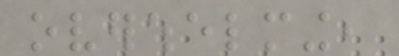overwhelming,
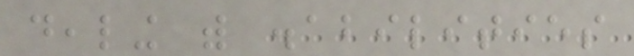dealing with disabilities
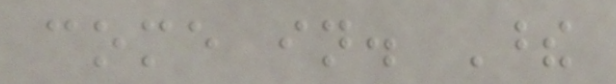come in. These
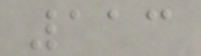113
